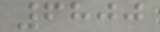6800
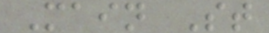Main St
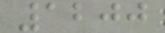1200
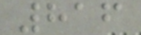816
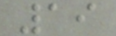19
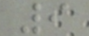9
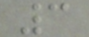3
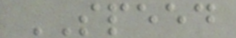SPEED
